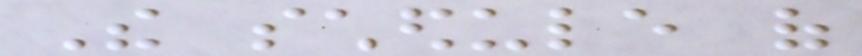The schedule of
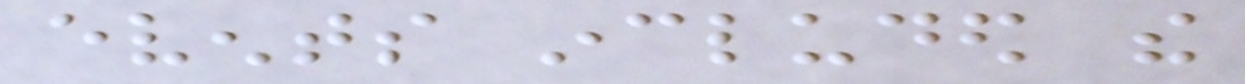events included the
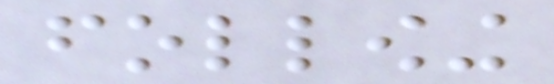following
